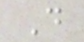D
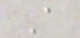A
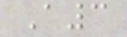A3
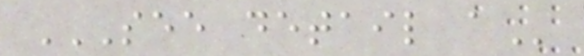SEE DETAIL A
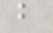b
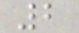2
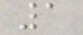1
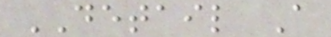DETAIL A
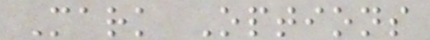Mark Options
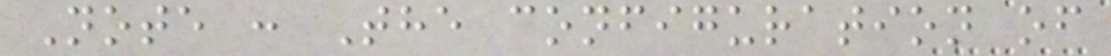Note : The configuration of
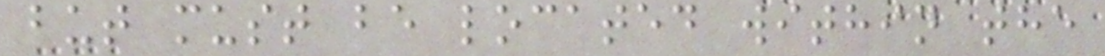but must be located within the
